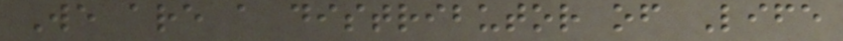We are a distributor of Life
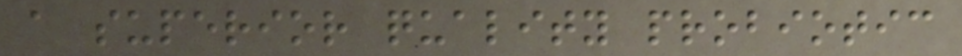a superior quality probiotic
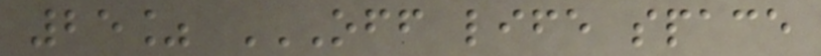25% OFF LIFE SPACE
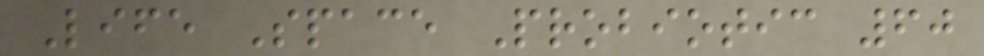Life Space Probiotic 60
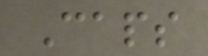Caps
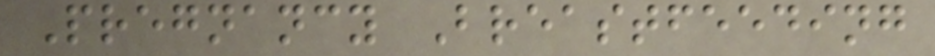Pregnancy Breastfeeding
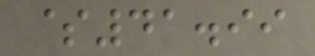$41.99
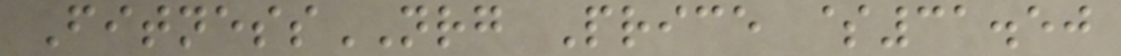FitnessNRG Price $31.50
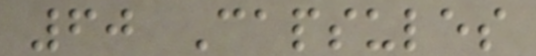60 Capsules
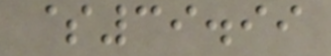$39.99
